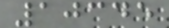10345
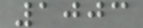1003
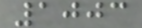1003
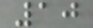10
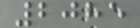2085
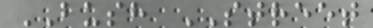BUSH STREET
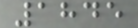1845
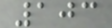103
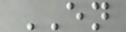EN
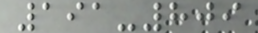191-809
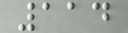114
